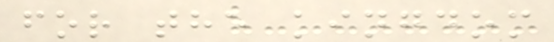for the kingdom
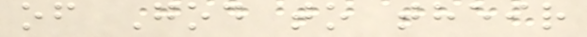of God to their
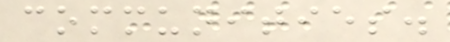communities.
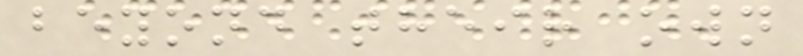beyond their own
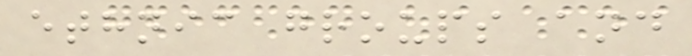ethnic groups and
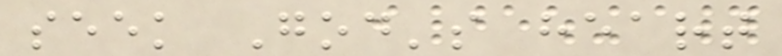seek God's heart
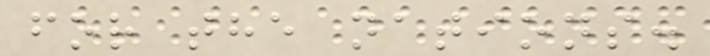for the nations.
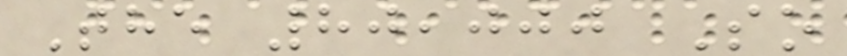The 80,000 So
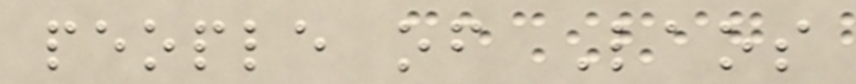people of Laos
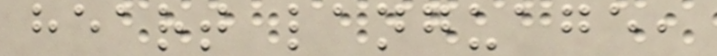heart language,
